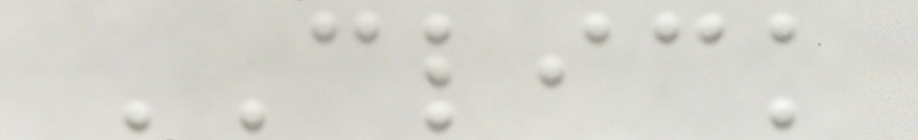CLICK
